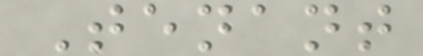Tenant
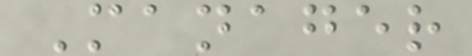Manager
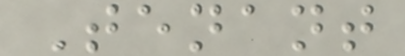Tenant
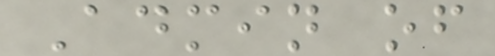Admin of
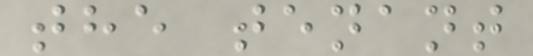the tenant
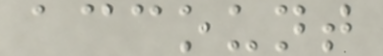account
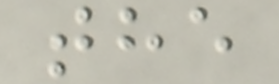the
